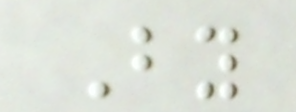By
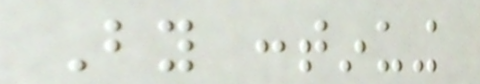By continuing
